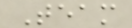Team
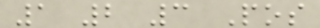1 2 3 Pos
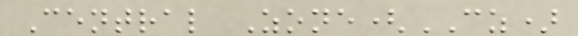Central Zone(CZ)
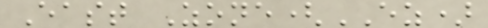East Zone(EZ)
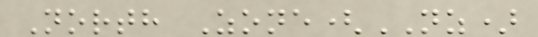North Zone(NZ)
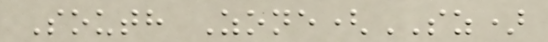South Zone(SZ)
